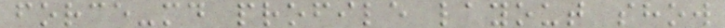force-md profile layout show
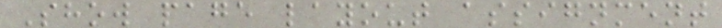Show page layout assignment
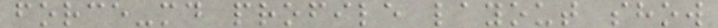force-md profile layout show
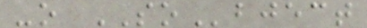-o SObject
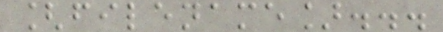[filename]...
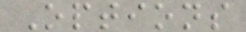Options
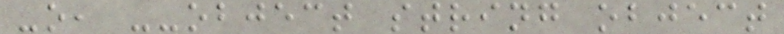-o, --object string object
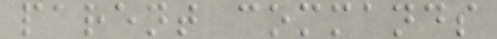parent commands
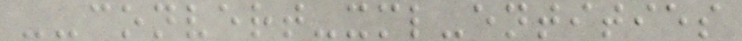--convert-xml-entities
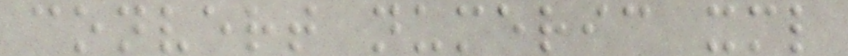convert numeric xml
